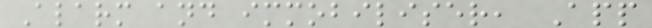Alarm and immobiliser, App
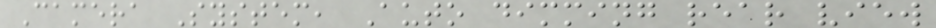Camera System, Auto dimming rear view
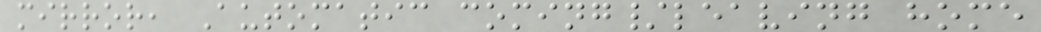mirror, Automatic coming/leaving home
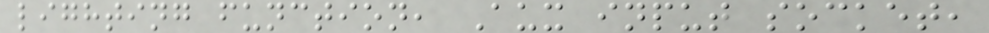lighting function, Aux input socket,
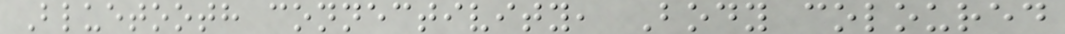Bluetooth connectivity, Body coloured
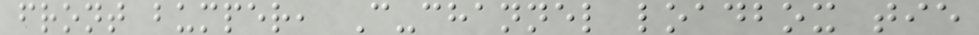front bumper, C-channel loadbox tie
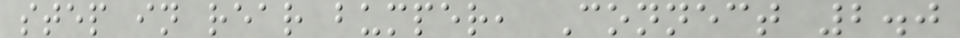step in rear bumper, Connect 2.0
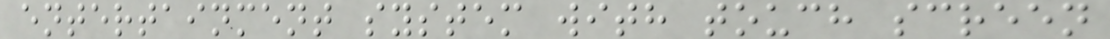entertainment system with touch screen
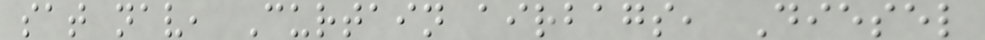sat nav, Curtain airbags, Diesel
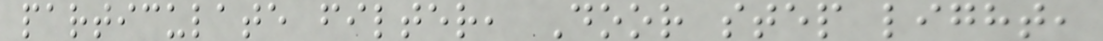particulate filter, Door step light,
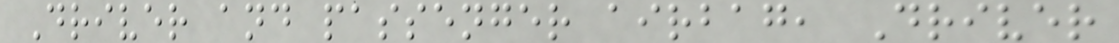Driver and passenger airbag, Driver
